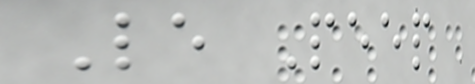Le Peep
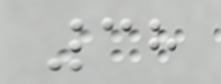38
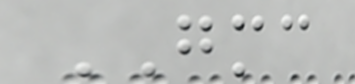GMC
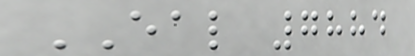EAL 7884
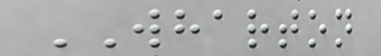WHARTON
